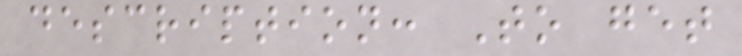description: To get
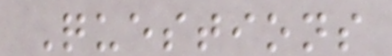Questions
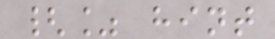{% hint
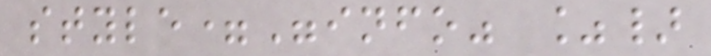style="info" %}
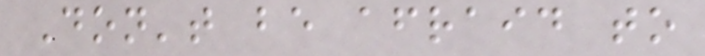Don't be afraid to
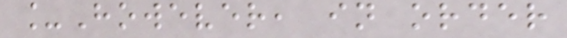_However, in order
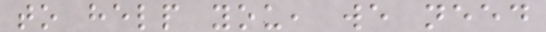to help you, we need
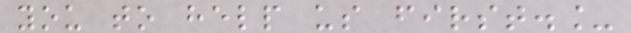you to help us first._
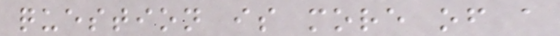question is more of a
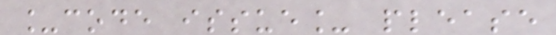_code issue_ please
